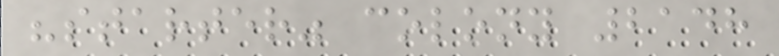"starter" colony 2148
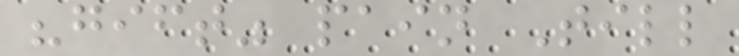"gift" pain Till
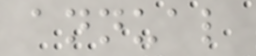annual
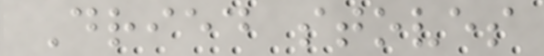Dried stoves
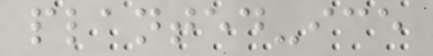planted-ice
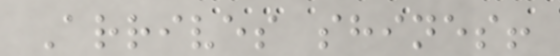Arrives shines!
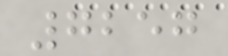7257
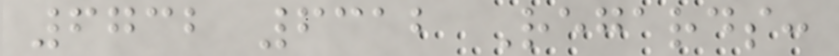6732 6312 Regards:
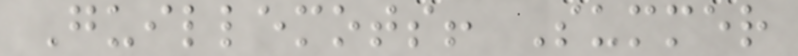Guillemots! Summer
